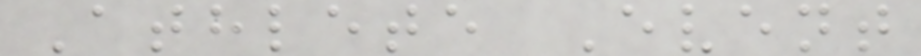Athlete Event
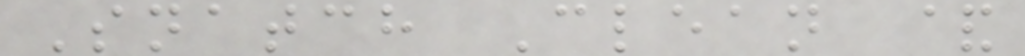Snatch Clean &
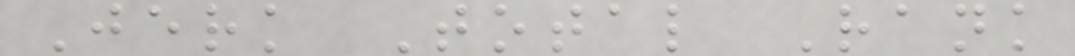Jerk Total Rank
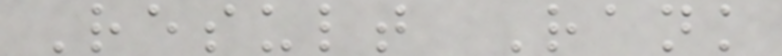Result Rank
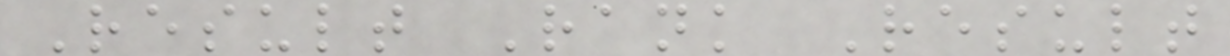Result Rank Result
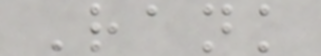Rank
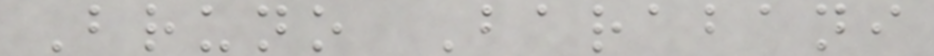Bruno Barabani
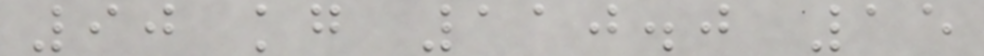90 kg 110.0 15
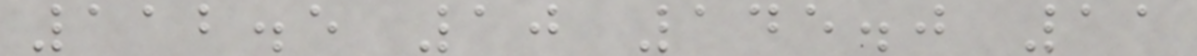112.5 10 145.0 11
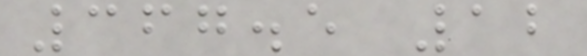367.5 12
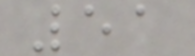51
